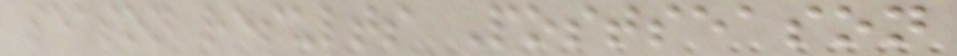season results Postseason
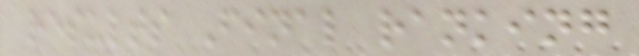results Final ranking
